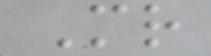Mr
